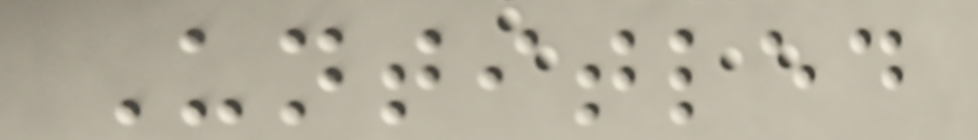Untitled
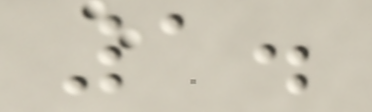1.
